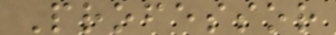Professor
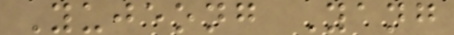Yujeong Yang
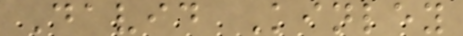David Kinley
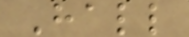Hall
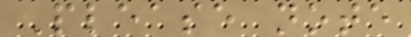Please note
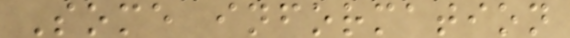Some information
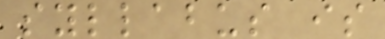syllabus is
